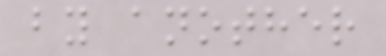by another
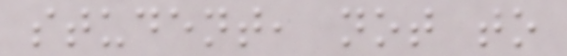student, not to
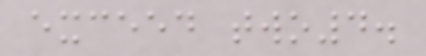exceed two4.
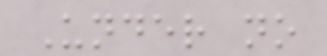Under no
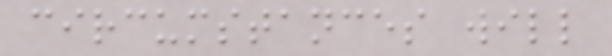circumstances will
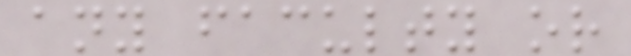any faculty or
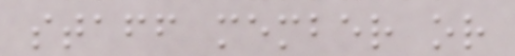staff member or
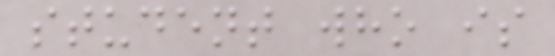student who is
